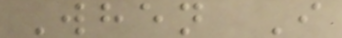When I
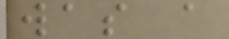was a
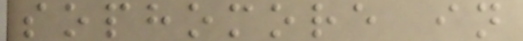sophomore in
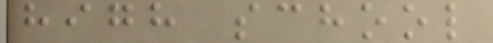high school
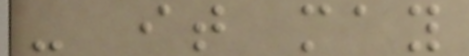- it may
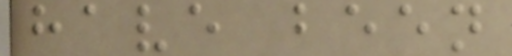have been
